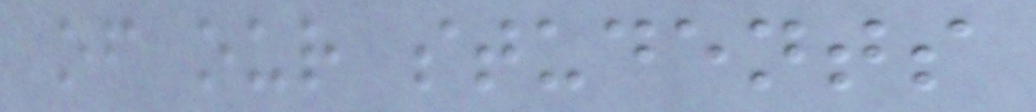of our students
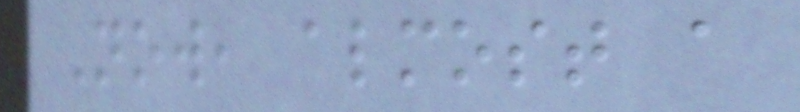Now, almost a
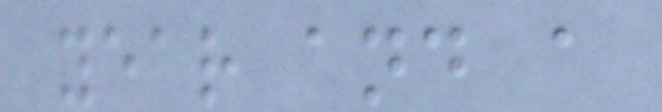year and a
